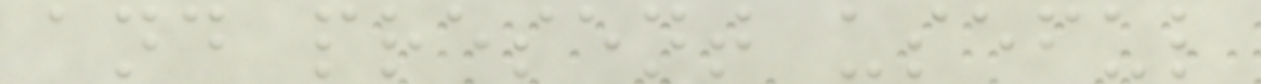and present useful
